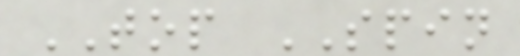TOP SPIN
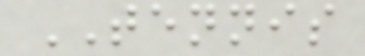TENNIS
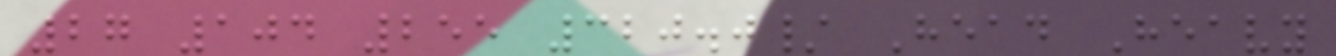27 104 255 320.0/ Head Heavy
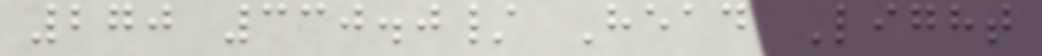270 330.0/ Head Light
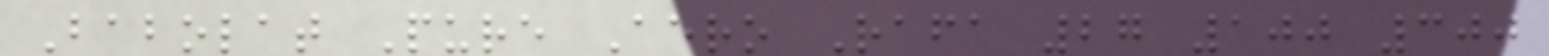Babolat Pure Aero Rafa 27 100 300
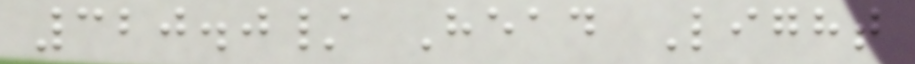320.0/ Head Light
